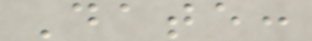Date:
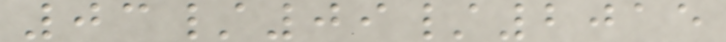03/09/2015
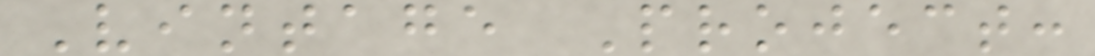Vintage Project:
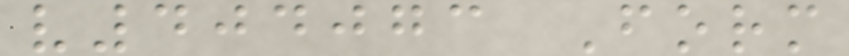v404073 Form
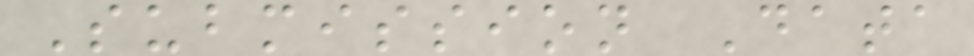Submission Data
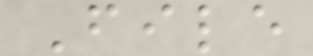File
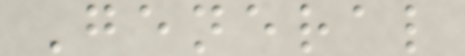General
